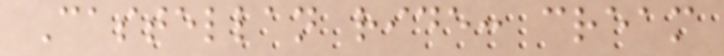Castellan ride: cream
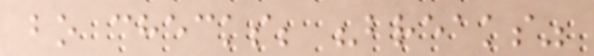bo checks; "breaks"
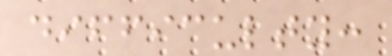difficulty:
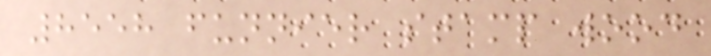8558 funnier stamp wood
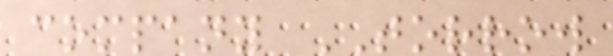company TORROW
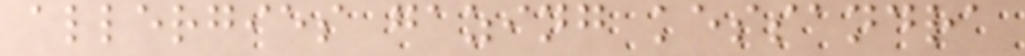allergies gazing kessandra
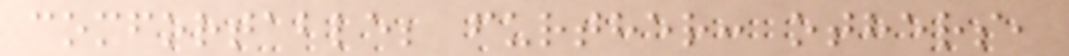comfortable; further: others,
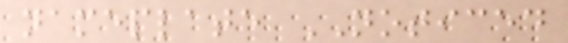nameplate NOTICED
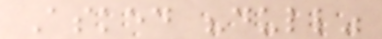Asked "dull"
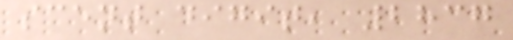scent digit, 2837
